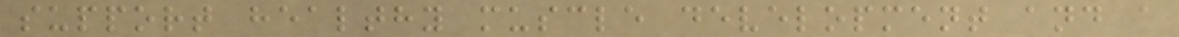support healthy muscle development and a
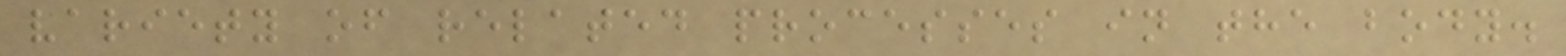variety of related processes in the body.
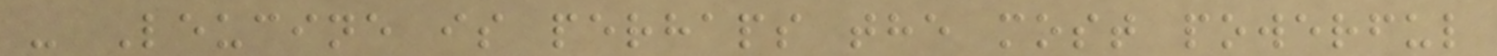- Leucine is perhaps the most powerful
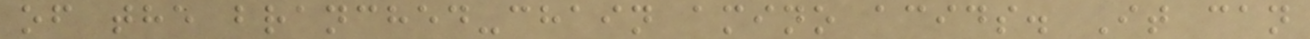of the branched-chain amino acids. It can
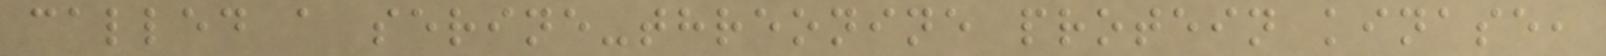called a serine-threonine protein kinase,
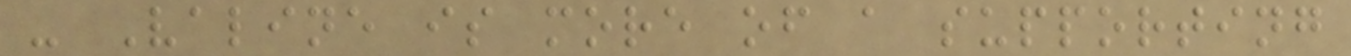- Valine is more of a supporting
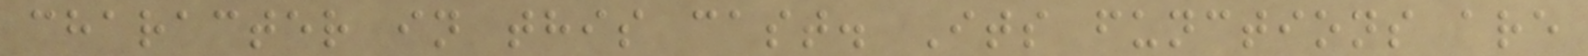character in this cast. Its functions are
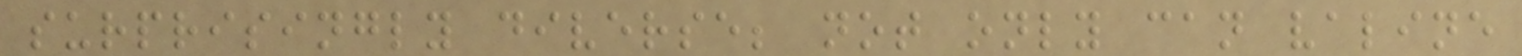surprisingly diverse; not only can valine
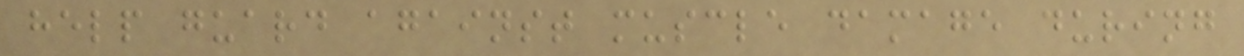help guard against muscle damage during
